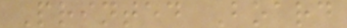Printed Board
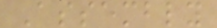Assembly
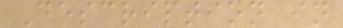Description in
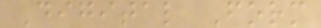Digital Form
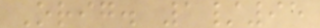Orig. 1/95
